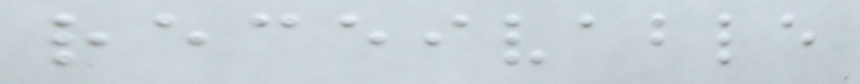receivable
